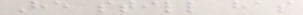He still has
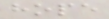hope
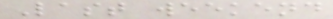Last weekend
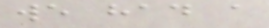we had a
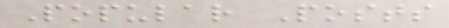Popular Posts
